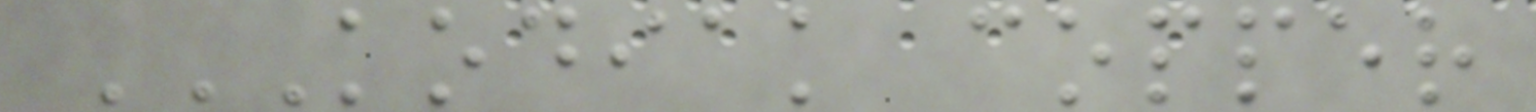KODIAK COPPER
